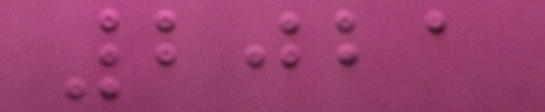2021
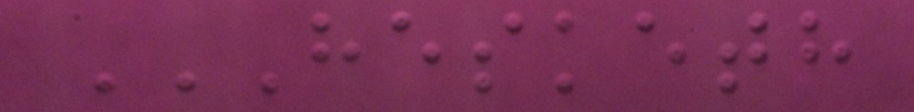HESKETH
